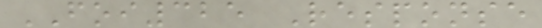FOI325 Response
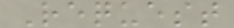Request
